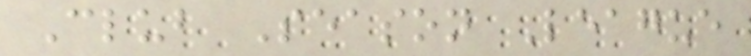Club Season League
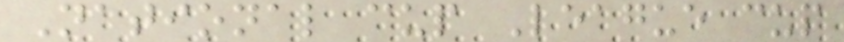National cup League cup
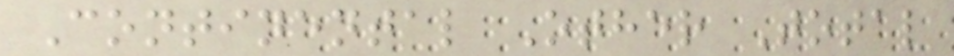Continental Other Total
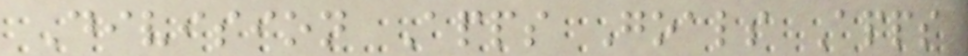Division Apps Goals Apps
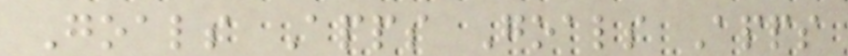Goals Apps Goals Apps
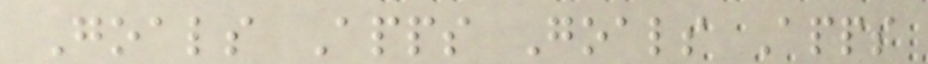Goals Apps Goals Apps
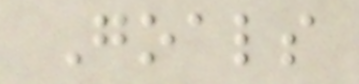Goals
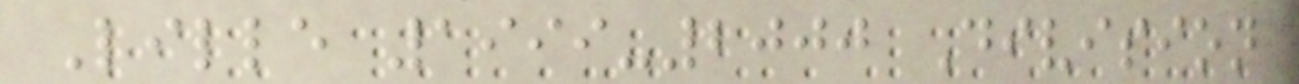Lille 1999-2000 Division
